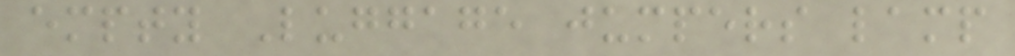empty Luggage jumpers lamp
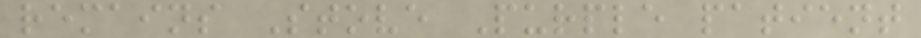remains Stove Purple patient
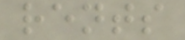rents
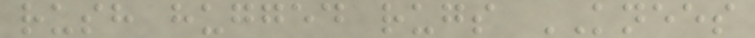rush hugged rugs KNEES
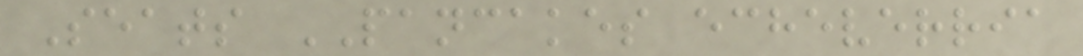Seats PANCAKES echeverria
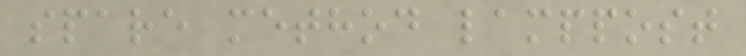spare method lamppost
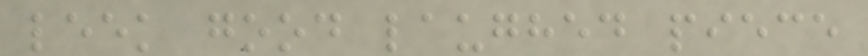leek good laughed piece
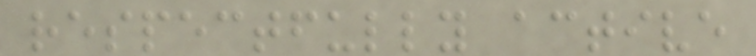respectfully active
